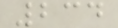234
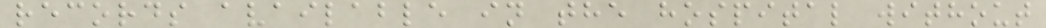records available in the hospital without
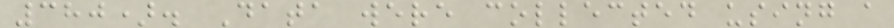380). Data were collected using a
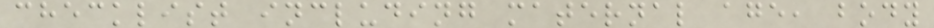checklist including maternal age, body
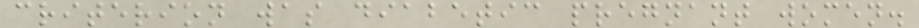criterion was diabetic pregnant women.
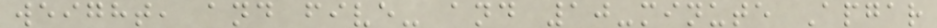weight, and five- and 10-minute Apgar
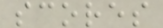scores
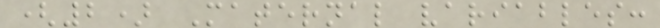(2) Maternal variables:
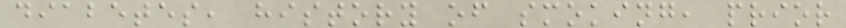diabetes, history of smoking, prior
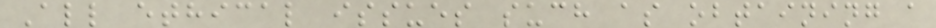All ethical issues such as obtaining a
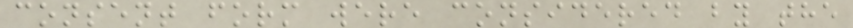consent form were considered by the
